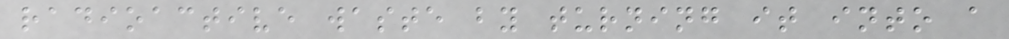radioactive waste by turning it into a
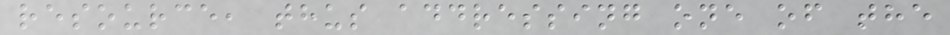resource, thus addressing one of the
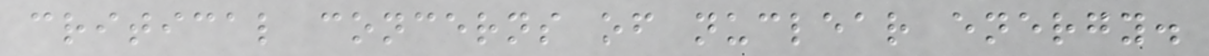critical concerns of nuclear energy.
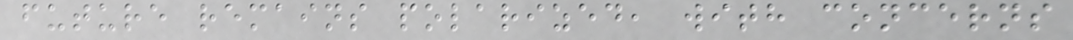future remains polarized, with concerns
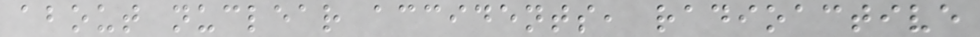about nuclear accidents, radioactive
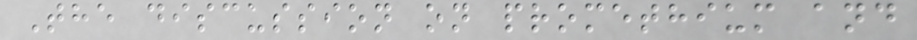The discussion on promethium and
